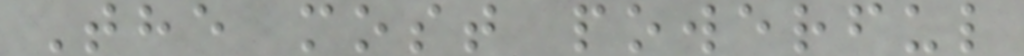The most powerful
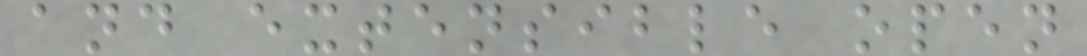and extensible open
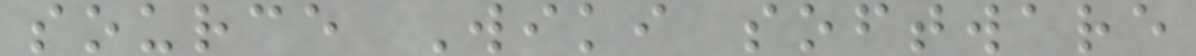source Wiki software
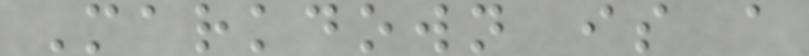Markdown is a
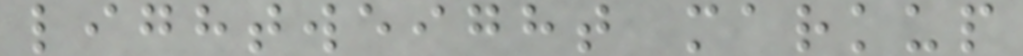lightweight markup
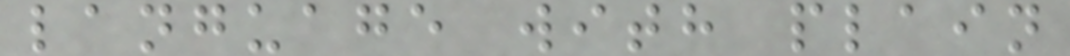language with plain
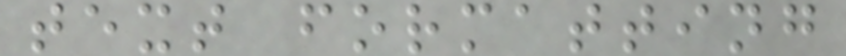text formatting
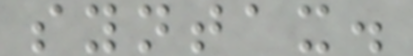syntax.
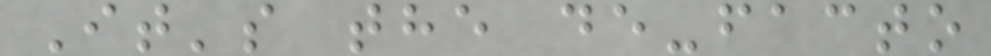It's the de-facto
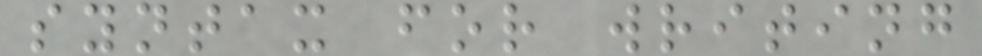syntax for writing
